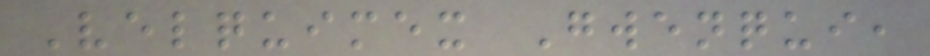Velquimex Gwenqui,
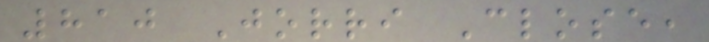810 Jorri Close,
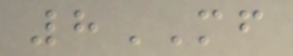8MF
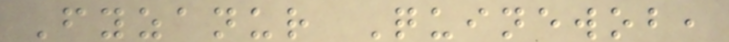Fyzanur Quinewob,
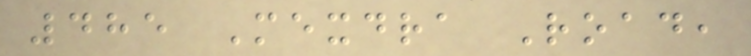485 Mexdra Road,
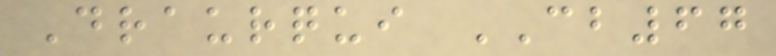Draurqui CB67
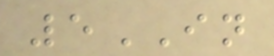5IN
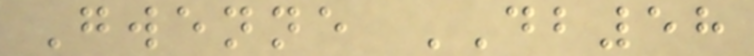Gwenne DB58
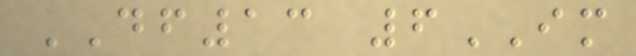DF13 6IM
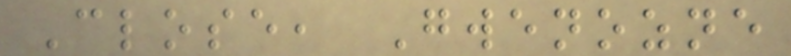Close, Gwenozne
